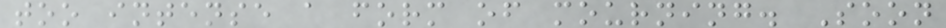too intense a form of mourning. Soon
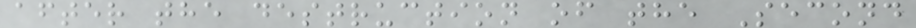after the destruction of the Second
